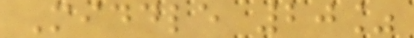Middle 20%
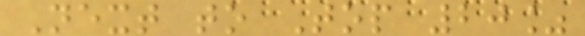Next to Top 20%
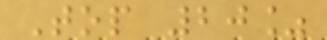Top 20%
